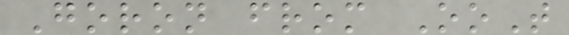Goron from OoT
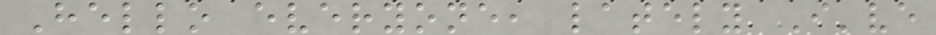Hello everyone, lately I've
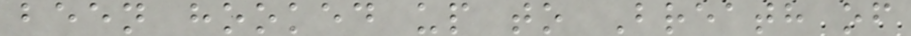been hooked up to Breath of
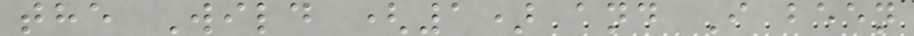the Wild (1) and I been
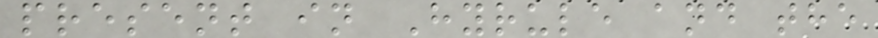present in Hyrule and the
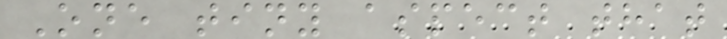One tiny aspect that
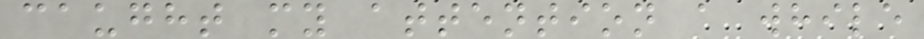caught my attention a while
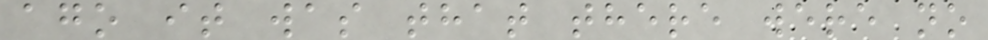ago it was that there were no
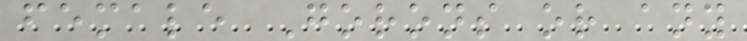female Gorons or any
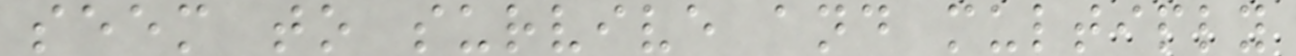seem to survive and multiply
